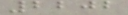2202
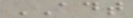ADT
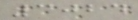3024
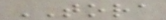TORA
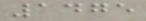1475
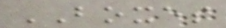BOXES
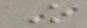O
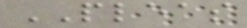PLEAS
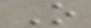O
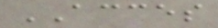ACCES
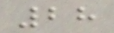28
